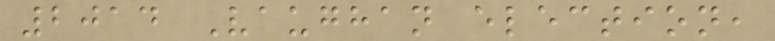2014 Vaughan election,
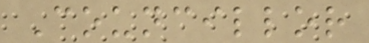Councillor
